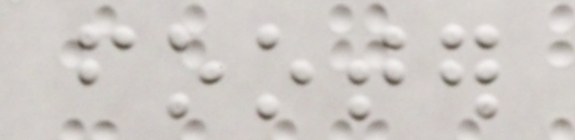footer
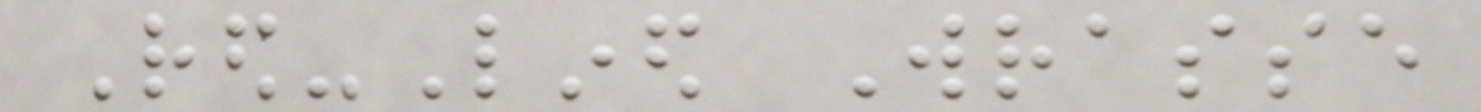Red-Lined Wrasse
